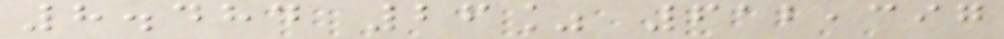8.484 26% 612,397
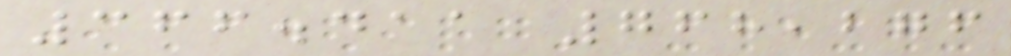366.411 768,276
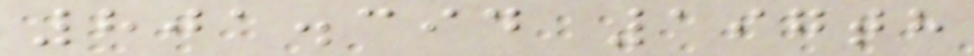801.394 197th
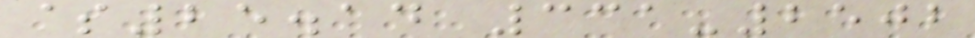$25.14 331-2502
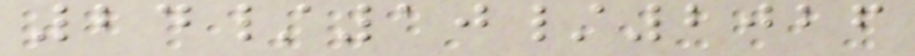24/10/2026
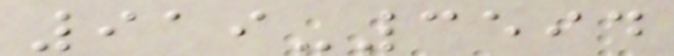919-3594
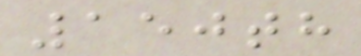150th
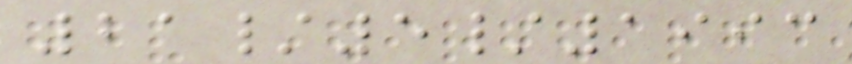21/5/1993
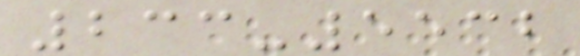233-5532
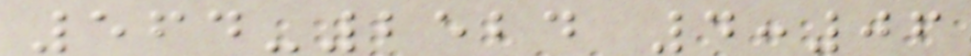564-2524 4:06
